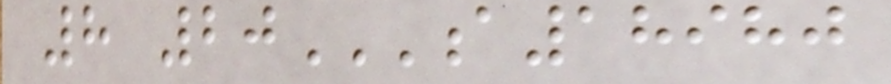8 20A18980
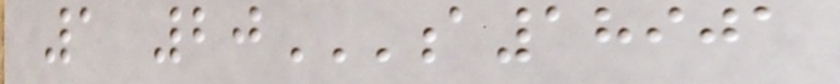1 20A18901
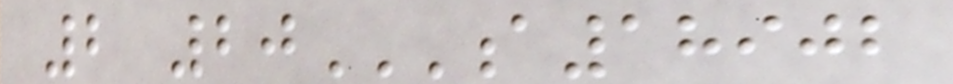2 20A18902
